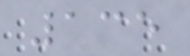135
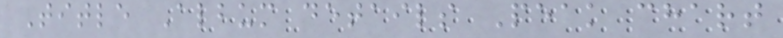Title Album details Peak chart
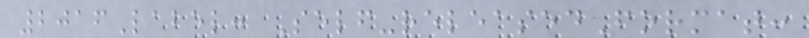2016Label: Self-releasedFormat:
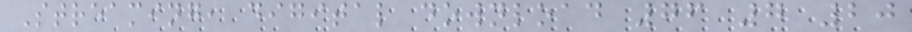Streaming, digital download 76 7 20
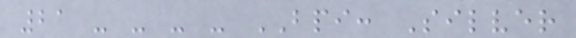21 - - - - BPI: Silver
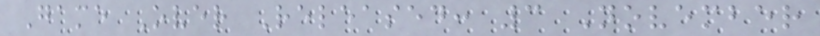Game Over Released: 3 November
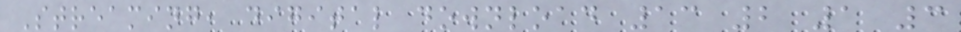Streaming, digital download 13 2 1 3
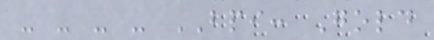- - - - BPI: Gold
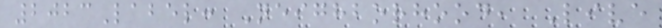2023Label: Neighborhood, Live
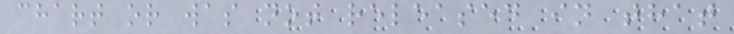chart or was not released in that
